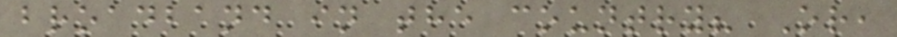broadband in the country? Or,
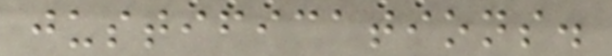justifications.
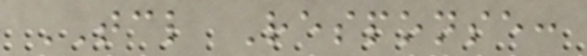TCL Response:
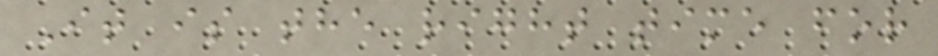It is the right time for
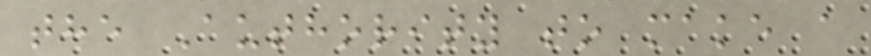the Authority to make a
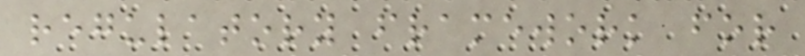regulatory framework for
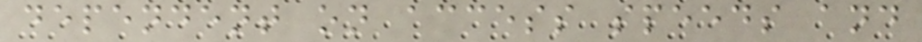dependent on access speeds and
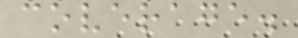coverage.
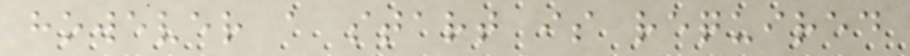however a start is required
